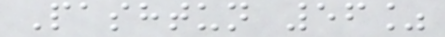Pashtun 56%
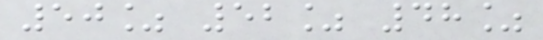50% 52% 48%
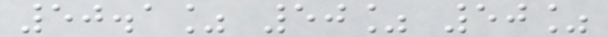50.1% 50% 50%
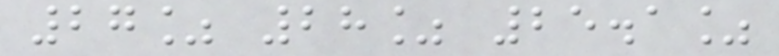27% 28% 25.1%
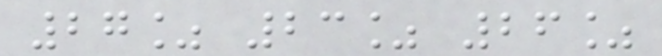27% 23% 26%
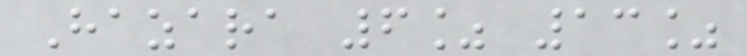Hazara 6% 13%
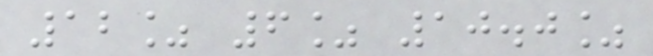12% 6% 10.0%
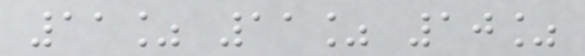11% 11% 10%
